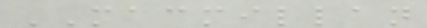MACMILLAN
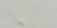'
